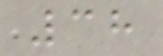38
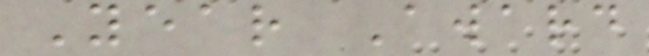Year Award
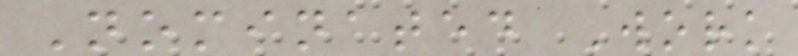Nominated Work
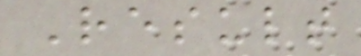Result
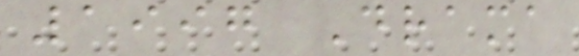1997 Drama
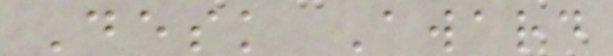Desk Award
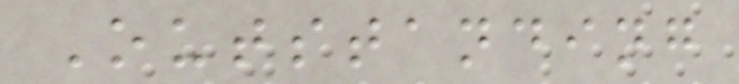Outstanding
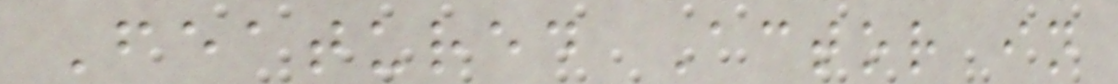Featured Actor in
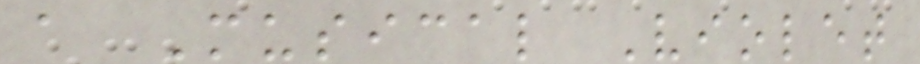a Musical Violet
